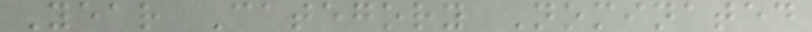Year Category Nominated
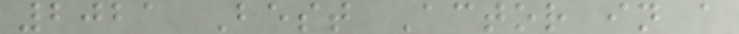2021 Best Actor in a
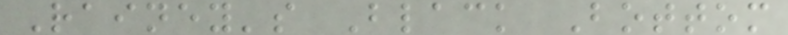Rainey's Black Bottom
